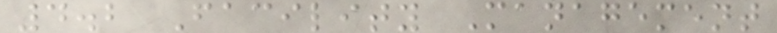4.2 Facility Management
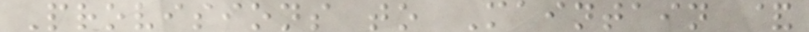Provisions to Maintain &
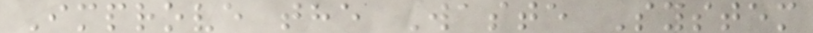Improve the Waste System
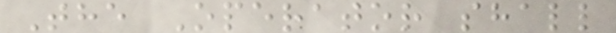The Operator shall
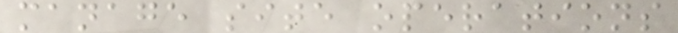manage site operations
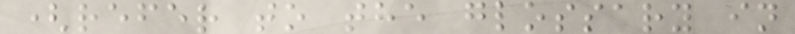(refer to the glossary in
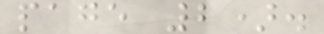page 2).
